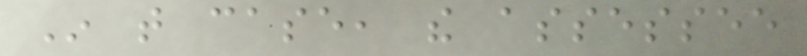In that case, the assessee
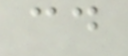could
